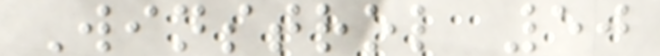Winstrol 50
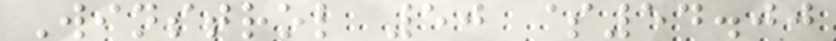Winstrol 50 $54.00
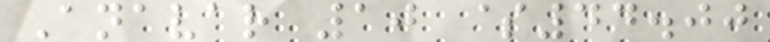Anavar 10 $44.00
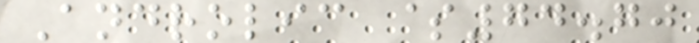Androlic $74.70
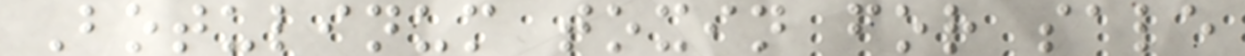Botulinum toxin for sale
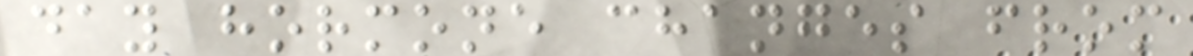day hormone changes from
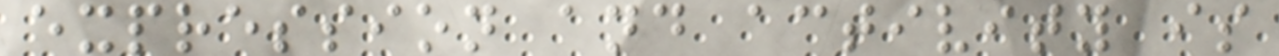expression and activity is
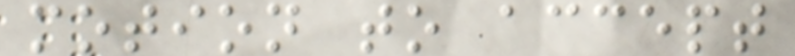motion to accept
